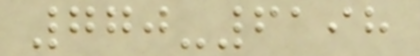770-6198
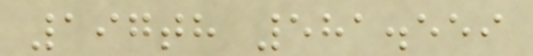197th 581.559
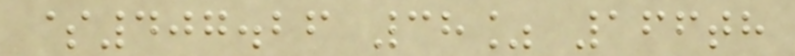$407.26 38% 166th
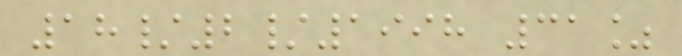18/2/1998 31%
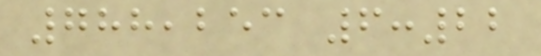788,253 6:22
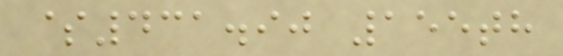$431.90 155th
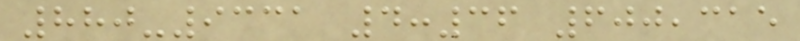880-9331 4:36 600,315
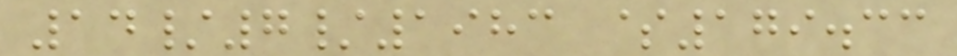14/7/1983 $179.33
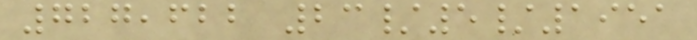727,622 23/5/1951
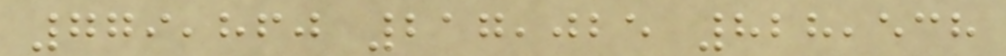779,860 217,025 828,538
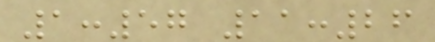1:57 11:26
